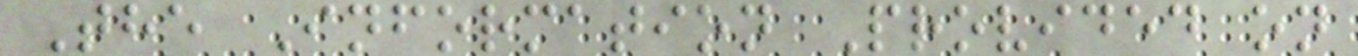The Information Provided on
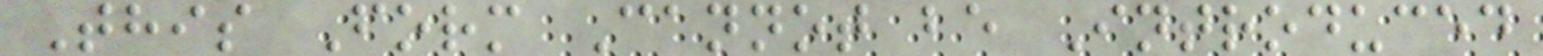This Form Cannot be Introduced
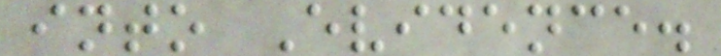into Evidence.
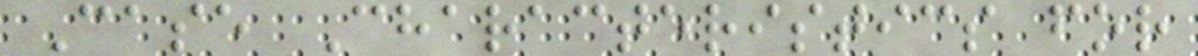Case Characteristics for
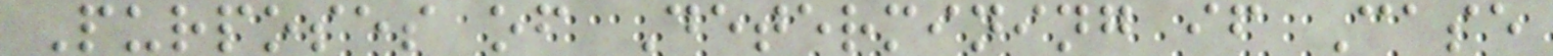Purposes of Determining if Case
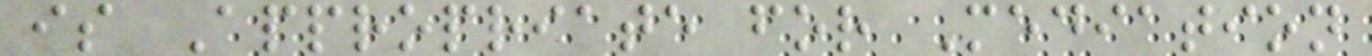is Appropriate for Mediation
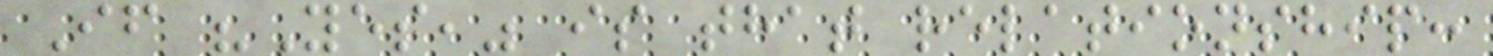If "Yes," is that relationship:
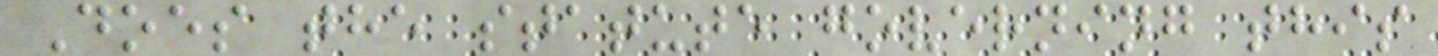Does the statute governing this
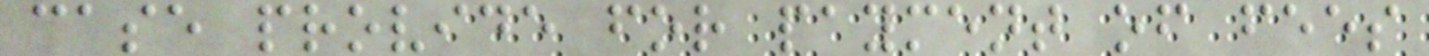case provide for payment of fees
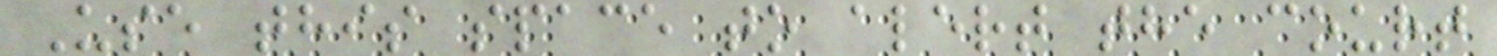Use this space to alert the court
